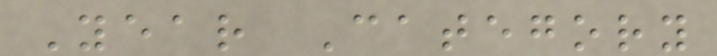Year Category
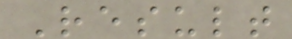Result
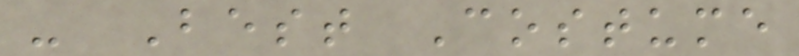- Best Costume
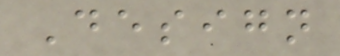Design
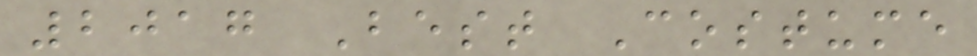2017 Best Costume
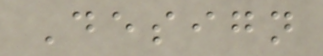Design
